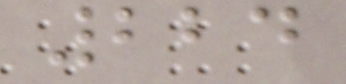224
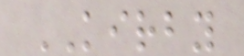KIRBY
